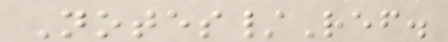Notes/Ref.
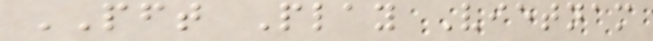PFT Play Vietnam
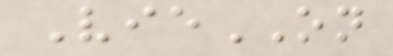VieON
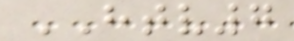HTV7
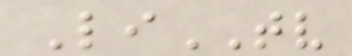LiTV
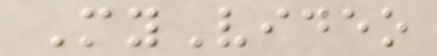MyVideo
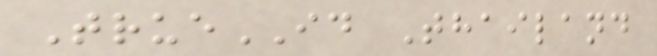TrueID Thailand
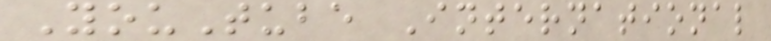YouTube International
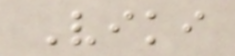Viki
